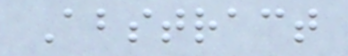Abstract
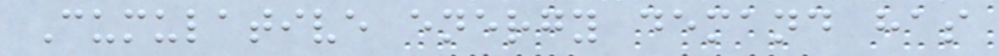Cumulative energy demand has
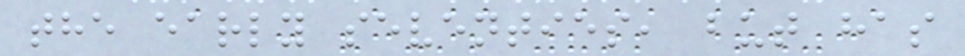the early seventies, but has
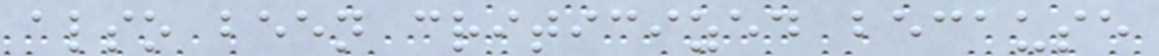also been criticized because
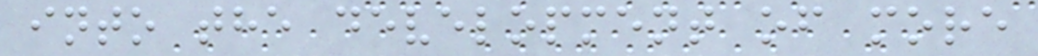into the development of more
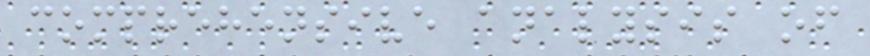comprehensive analysis of
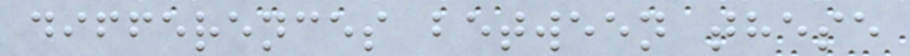differences between these
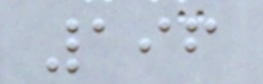196
